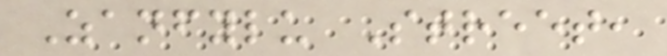Zanfylu Street,
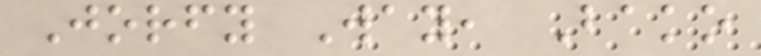Jorfy Way, Bako
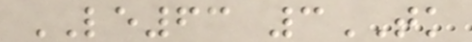LE63 3TK
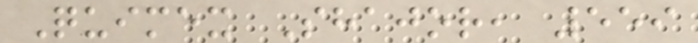Quimex Shajor, 559
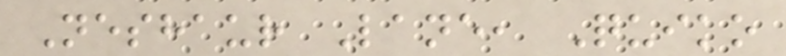Neshaur Lane, Quiko
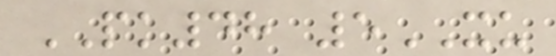PK48 5XU
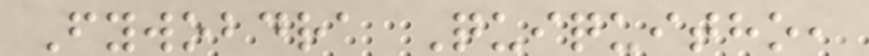Fywobdra Quiquitho,
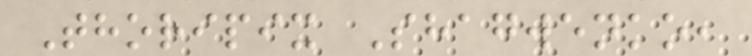Thoripix Shagwenko,
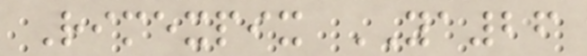Rimexpix YA26
